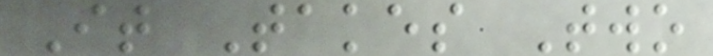It Takes Two
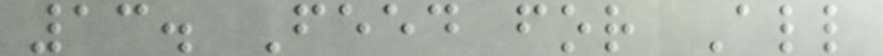13. Feed for All
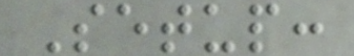Setup:
